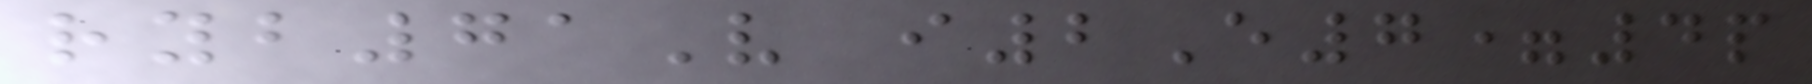ryb71V i2E7=4p
